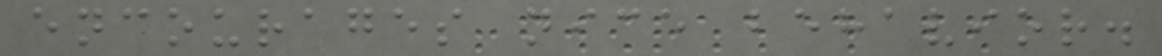encourages nice behavior.
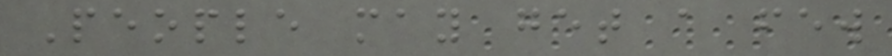People may get a few
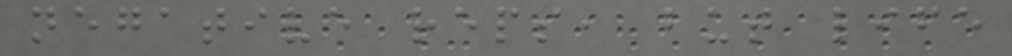negative reps, but life
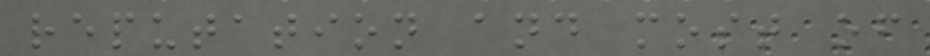reputation and most of
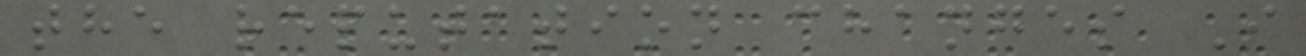the reputation changes I
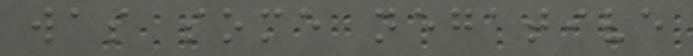was some negative
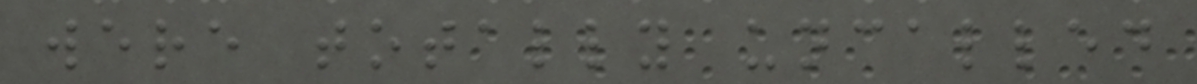were totally uncalled
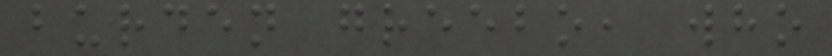burden greebo, who
